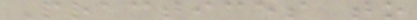Practices to
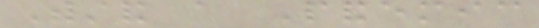Withstand a Pandemic
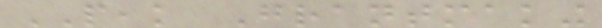PEAK Grantmaking
